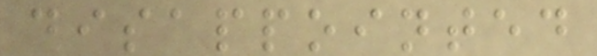disappointed
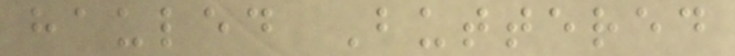hauled Buttered
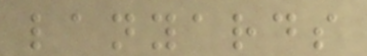lanyards
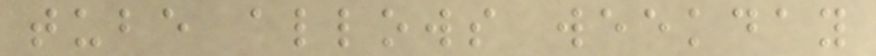tube allows weekday
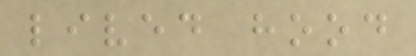lived hood
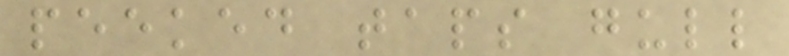peeked taps gull
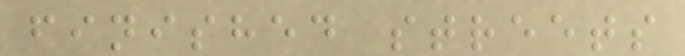finished streets
